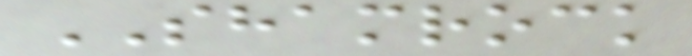SHAMROCK
